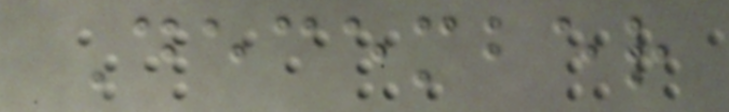December
